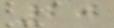20
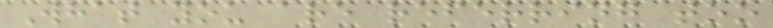What you are referring too
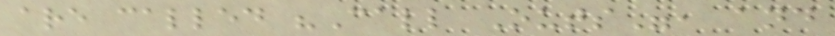are called "Call Outs", and
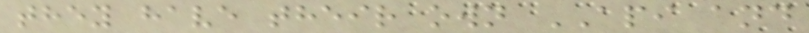they have their own API and
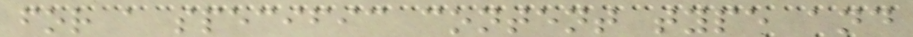for a specific content type and
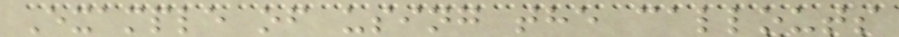Example of using the callouts
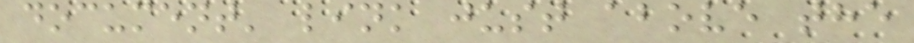document' link just above the
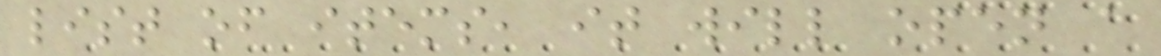list of items, it will open a
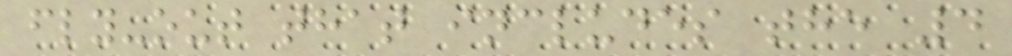fly-out that includes the 4
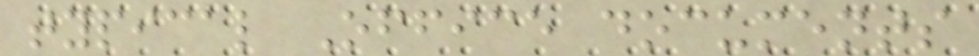typical Office documents
